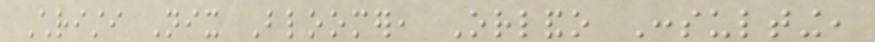Christi Nix Bloomer, Orlando Consulting,
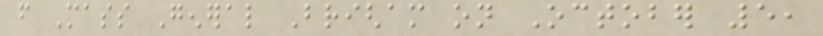from Mass General Brigham on October 5,
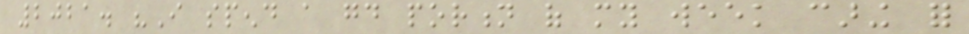2021. "I spend a good portion of my week caring for
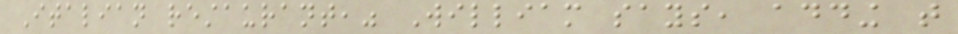Italian restaurant," William says, adding that
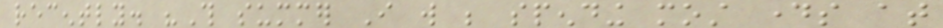recently. "This summer I will be spending most days at
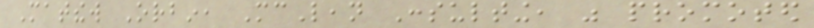Matthew Orbin, McLean Consulting, was promoted
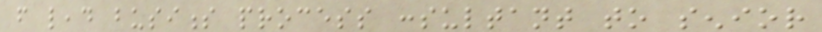from lead business process consultant to senior
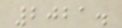2021.
